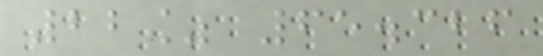22% 65.326
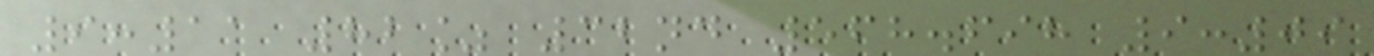9:11 82% 32nd 568.698 9:09
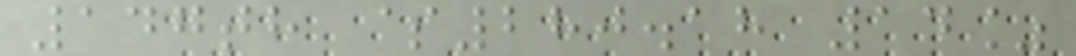147th $280.18 14%
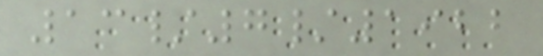13/7/1922
